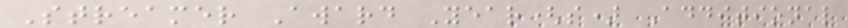Streamer Award Year(s) Additional
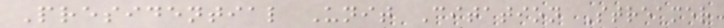Presidential Unit Citation Streamer
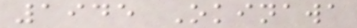1945 Okinawa
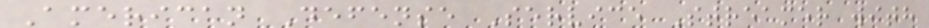American Defense Service Streamer with
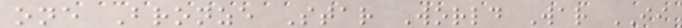one Bronze Star World War II
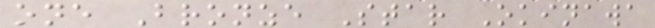one Bronze Star Okinawa
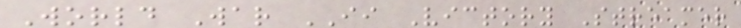World War II Victory Streamer
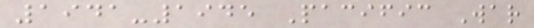1941-1945 Pacific War
